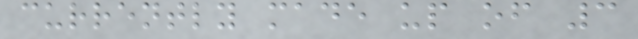currently made up of 3
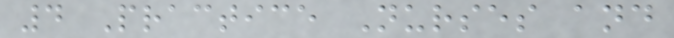4 Practice Nurses and
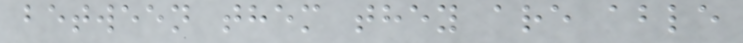between them they are able
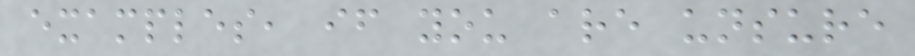examples, if you are unsure
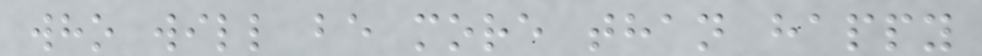who will be more than happy
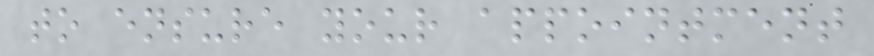to ensure your appointment
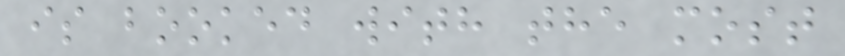is booked with the most
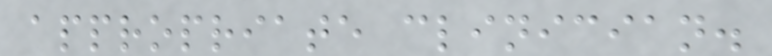appropriate clinician.
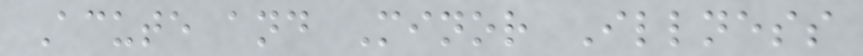Acute and Minor Illness
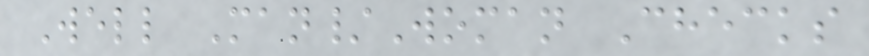Well Man/Woman Checks
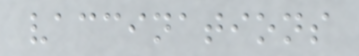vaccinations
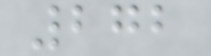272
